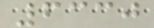6330
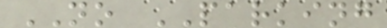NO PARKING
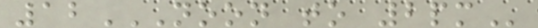12NOON TO 2PM
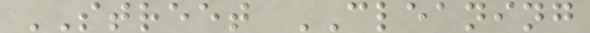STREET CLEANING
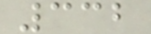332
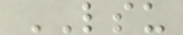LSU
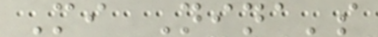Mi Nina's
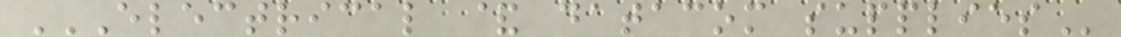ELECTRICAL & DATACOM SUPPLIES
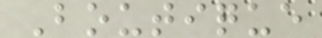Boutique
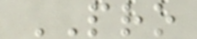PRO
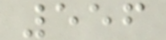556
